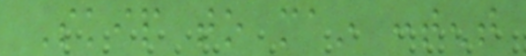Skip to main content
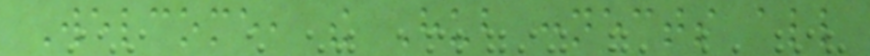Welcome, the Hub connects all
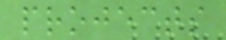projects
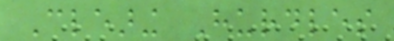Clearing Hurdles
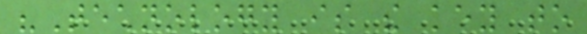"Technology is the key to
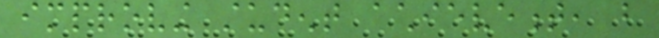improving student achievement, but
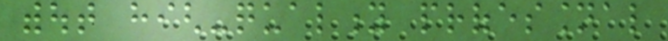without high-quality professional
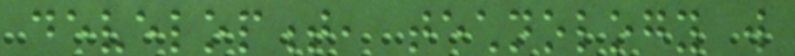development, technology will
